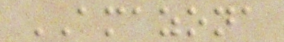AMAZONA
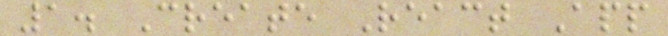1. Create React App
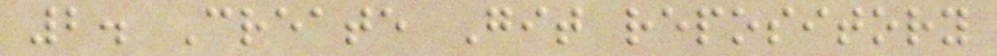2. Create Git repository
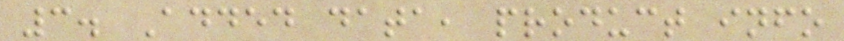3. Added data, product info
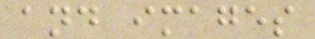and images
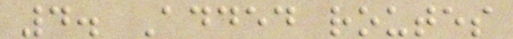4. Added routes
